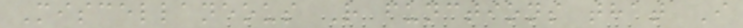Miscellaneous R functions that I
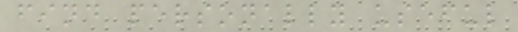find personally useful
